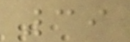39
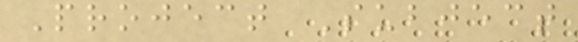Project Subject
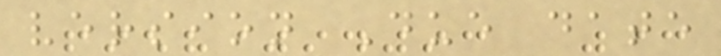version Due date
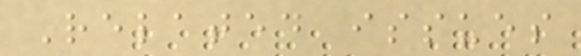Related issues
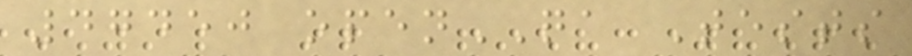47450 openQA Tests
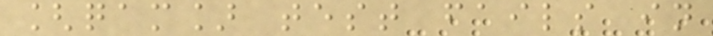[qam] test fails in
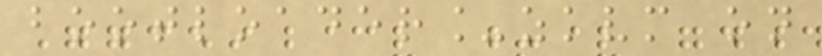bootloader_zkvm on
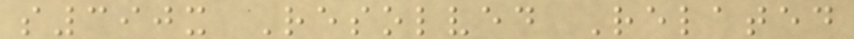s390x Resolved Related
